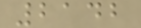2142
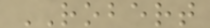ROBERT
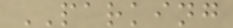PARKING
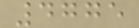4775
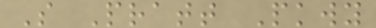S Pratt Pkwy
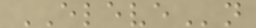ELEVEn
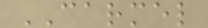CARMEL
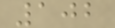102
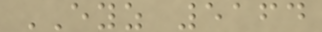EYZ 5164
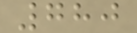780
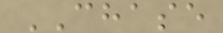CHASE
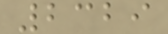2329
